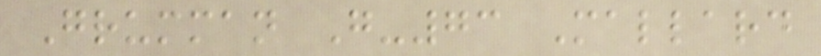Grumman G-73 Mallard
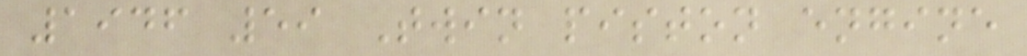1946 59 Twin piston engine
